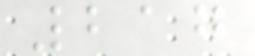217
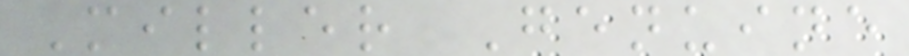Miller Genuine
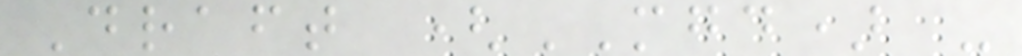Draft (MGD) -
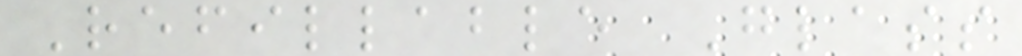Refillable Glass
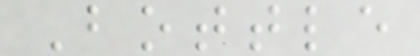Bottle
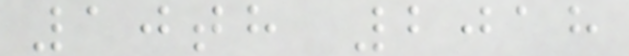10th 2018
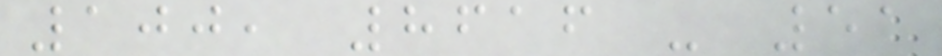100, 8616 - 51
